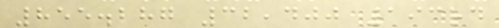855.287 32,400 193rd
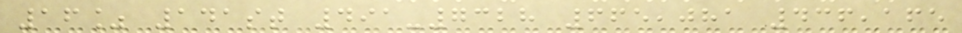16% 141st 491-7328 665,081 436,165
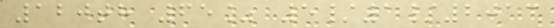120th 65% 5/1/2013
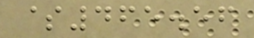$465.56
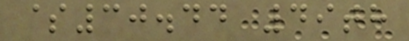$30.44 49th
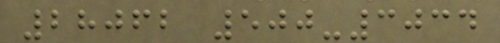28062 500-3034
